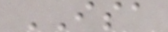ISA
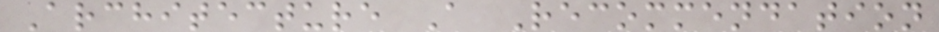Architecture A Recommendation
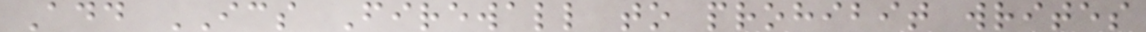Add ICS Firewall to prohibit writes
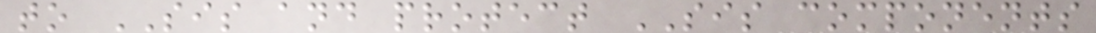to SIS and protect SIS components
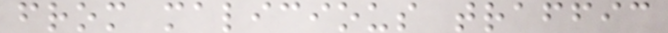from malicious traffic
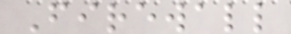Firewall
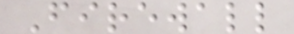Firewall
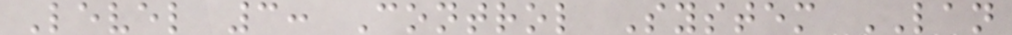Level 3: Control System LAN
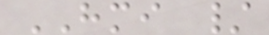HMI /
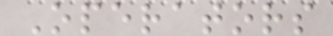Operators
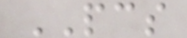PCS
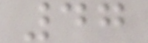47
